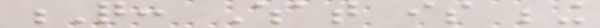Q: What is being
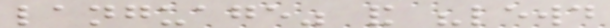language" and "lewd
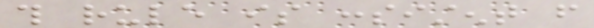this rule is consistent from
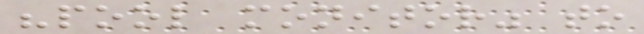"pool monitor" to
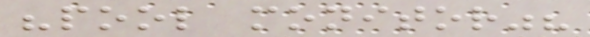"pool monitor"?
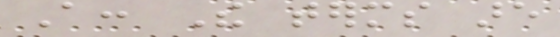A: The terms are
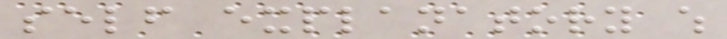self explanatory which
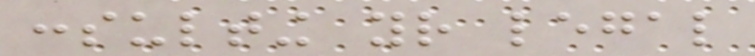consulting your legal
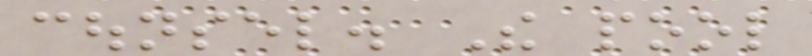counsel. The pool
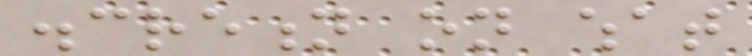discretion on what
